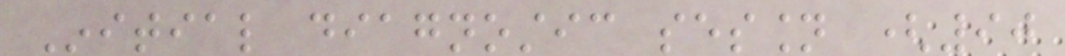Initial diagnostic session (90
